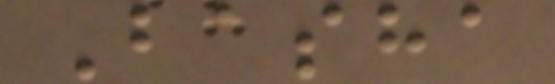Basha
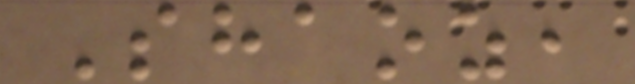Shaoz,
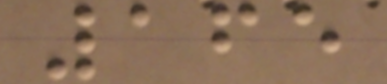165
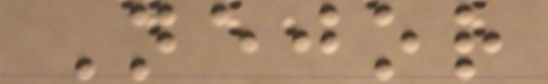Nejor
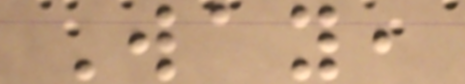Way,
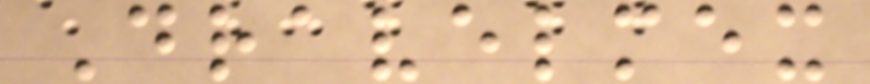Dravelmex
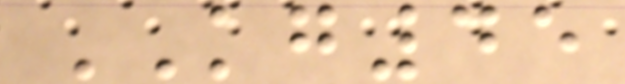KG45
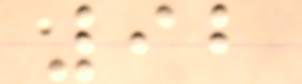92
